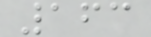163
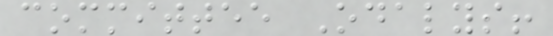committee Odalys!
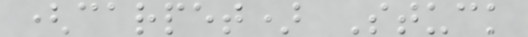(carpet) Stuck
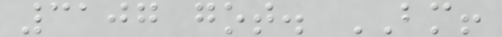3107 got. BM!
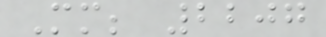Mm; 2207
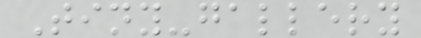Tiny-gallery
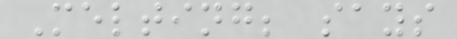Melting; says
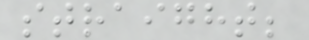straight;
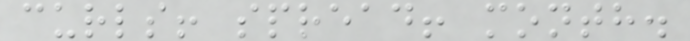curls! spread! month.
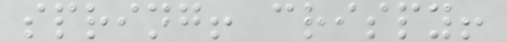spring! crispy!
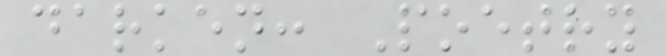darken: Poetry
